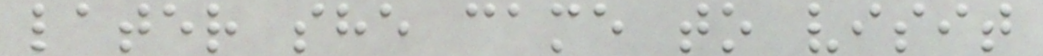later she came to visit
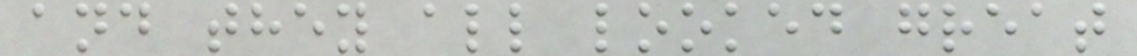and they all looked great
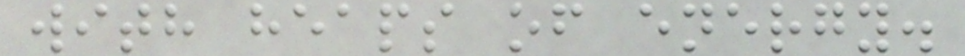with heaps of energy.
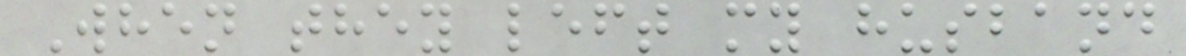When they left my husband
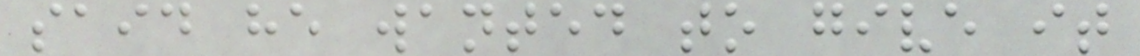said he wanted to give it
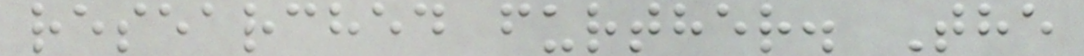researched further. The
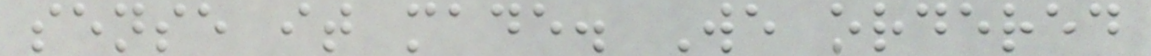sense it made. We ordered
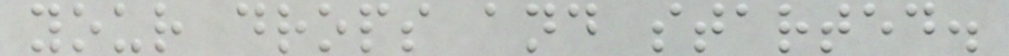your drops and started.
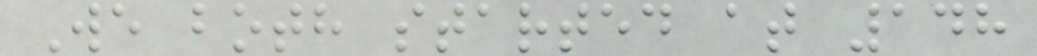We both started at 148
